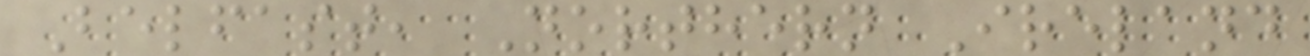Belfast, Northern Ireland
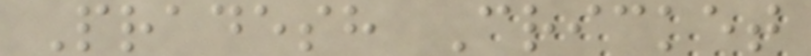Pradesh Cricket
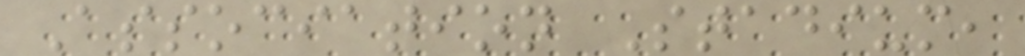Association Stadium,
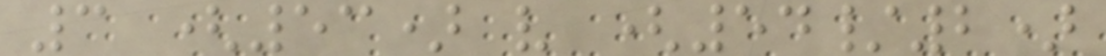3 (53) v (54/2)
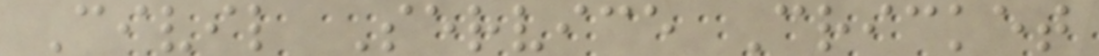Civil Service Cricket
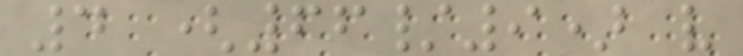4 (66/9) v
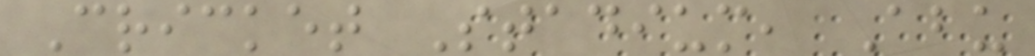Cricket Stadium, Abu
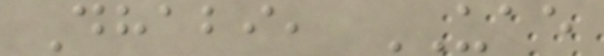Dhabi, UAE
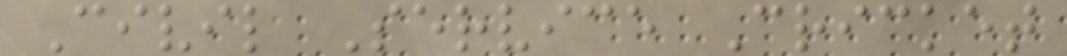Civil Service Cricket
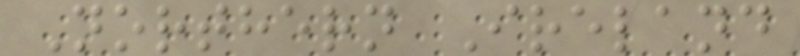Northern Ireland
